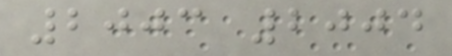2003 2004
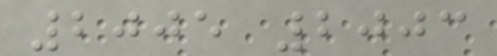2005 2003
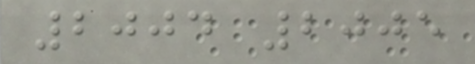2004 2005
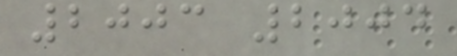2003 2004
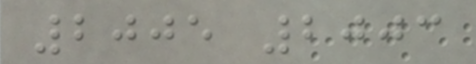2005 2003
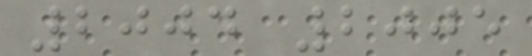2004 2005
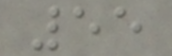55
